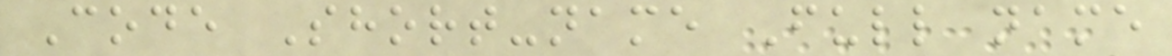Code Short-name Full name
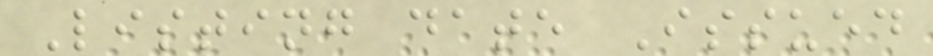Listing date Issued
